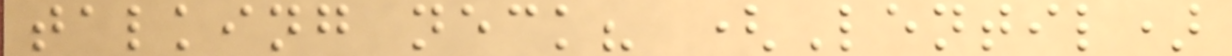talking neck? (Lentil)
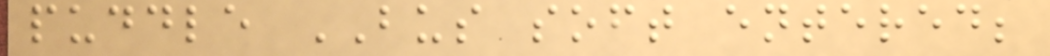puddle BUS soft entered;
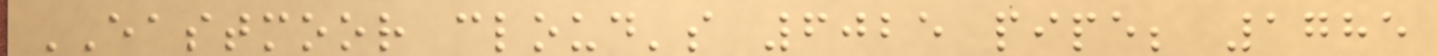EASTMOOR cloud's 6025 pipe; 1785
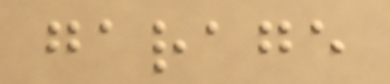garage
